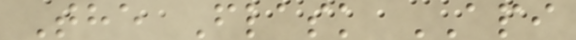The Flask API
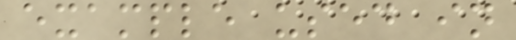example used in
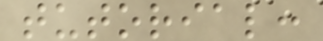tutorial:
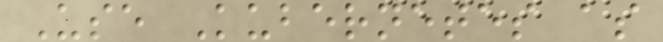Use Kubernetes as
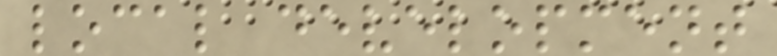local development
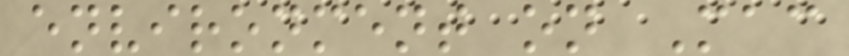environment on Mac
